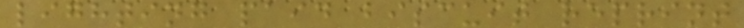lighting paid biscuit reprint
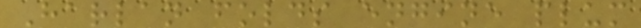Harlan folds engine plum
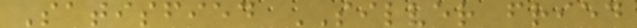Satisfied SILVER fried
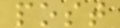post
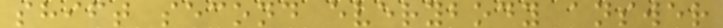shift second everybody answer
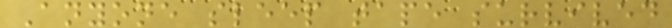Anyone sleep tape survived
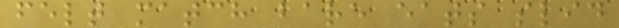felt match bare eats slid
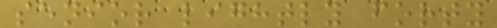senior lightly forty
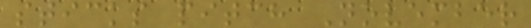sticks pitch November
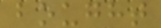bought
